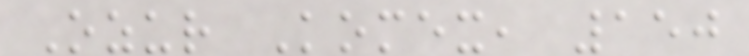Ozur Komex, 150
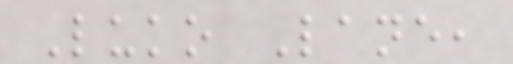Luko Lane,
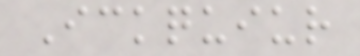Ickquiur
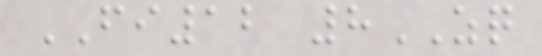FI12 8ZQ
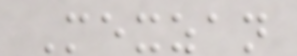Mexzan
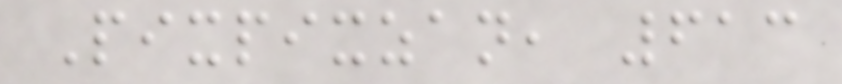Pixpixzan, 613
